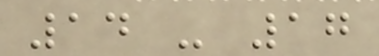14 - 17
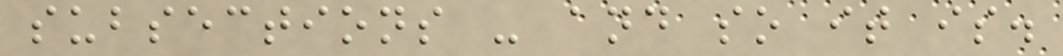subsections - and so it is.
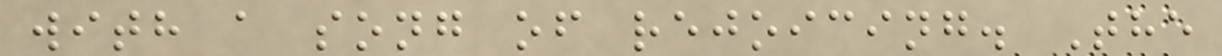with a song of rejoicing. The
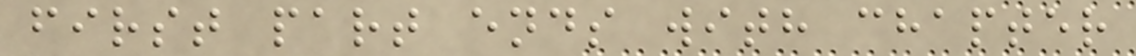first part ends with chapter
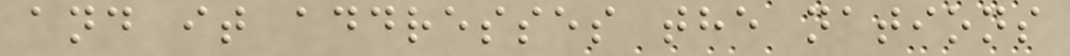and it addresses the nations
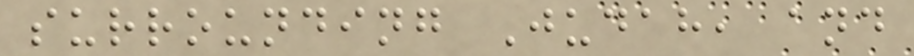surrounding Judah, and
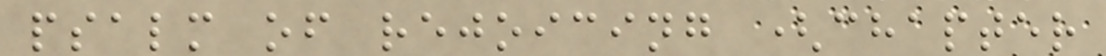psalm of rejoicing (chapter
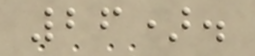26).
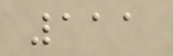111
